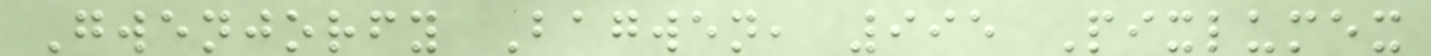Gwenjorfy Bagwen, 995 Pixlumex
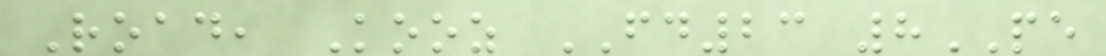Road, Kooz FD23 8PE
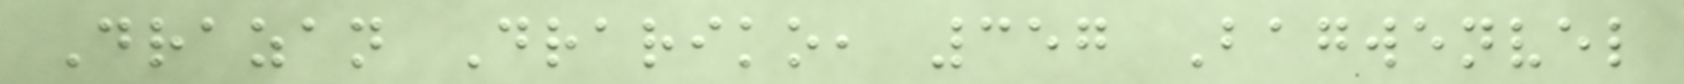Drazan Drariko, 357 Bagwenvel
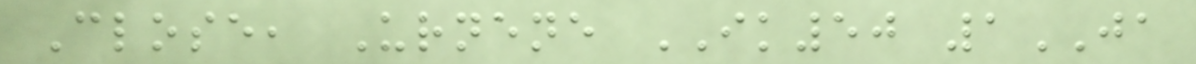Close, Urnene IK50 1JA
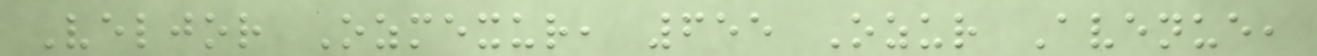Veljor Ozmexur, 655 Ozur Avenue,
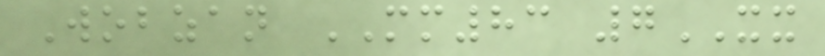Wobzan MM83 7XX
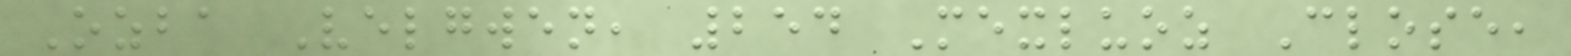Ozba Velgwen, 254 Mexluoz Close,
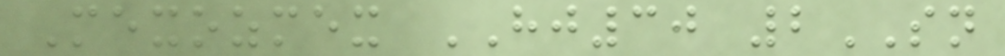Mexozmex HJ30 2SN
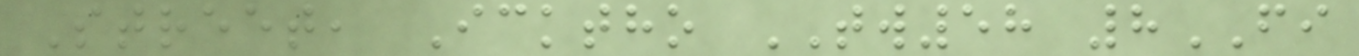Street, Icktho TW58 8FI
